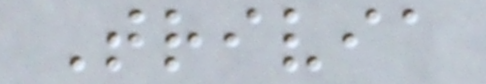Trivia
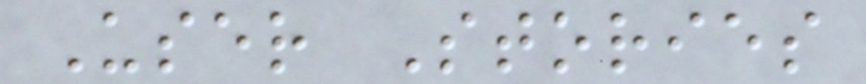User Stories
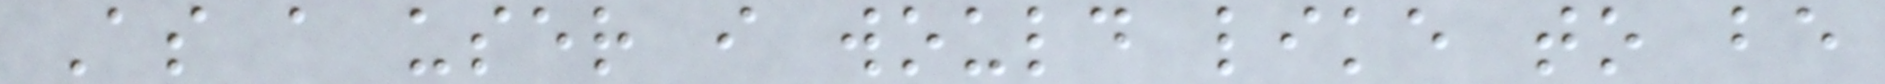As a user i would like to be
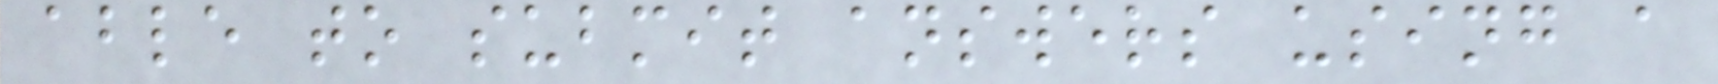able to submit answers using a
